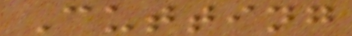Cutting
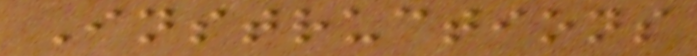Instructions
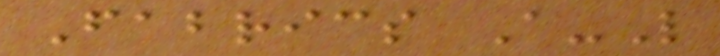Fabrics A-L
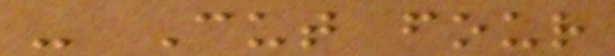- Cut four
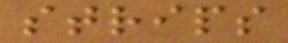strips
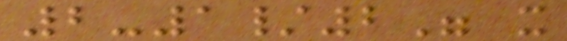2-1/2" x
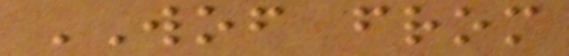WOF from
